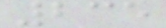235
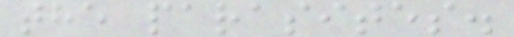the parasites.
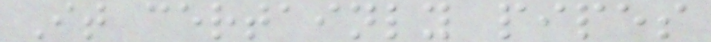It certainly pipes
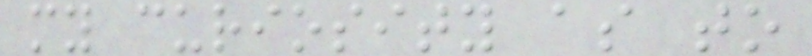my curiosity as to
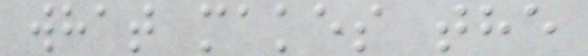what makes the
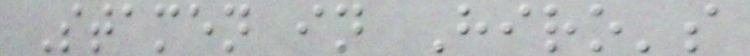Stamen in Hiro's
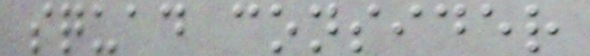squad consider
